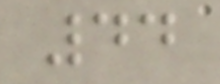44
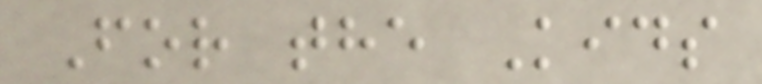For the Kids
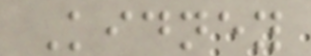Kidney
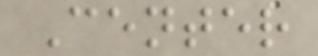Center
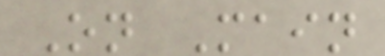On Main
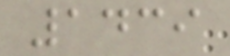1439
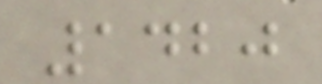1420
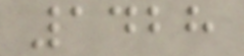1428
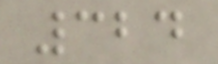324
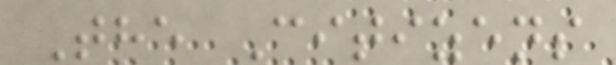The Citizens
